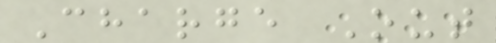Charge Out
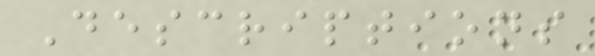Descriptions
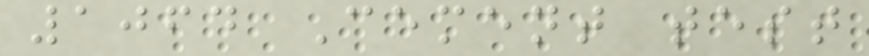1064 Cement test
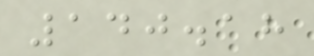140.18
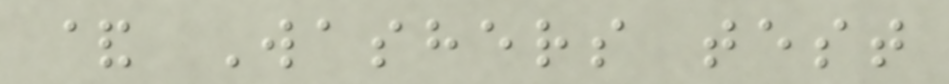& Washers test
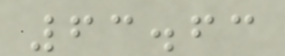63.63
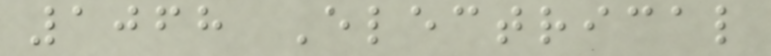1068 Electrical
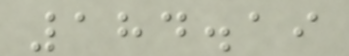184.19
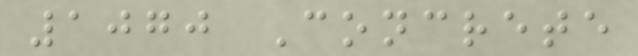1070 Concrete
